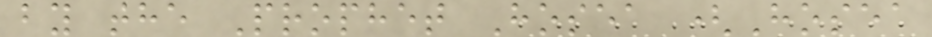by the Prophet Hosea (Hosea
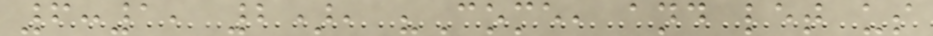6:1, 2), "Come, and let us
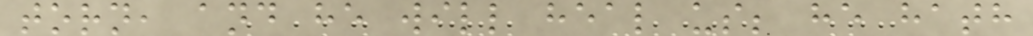torn, and he will heal us; he hath
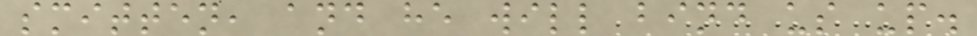smitten, and he will bind us up.
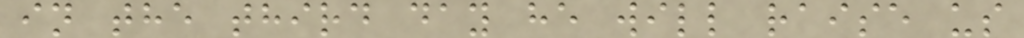in the third day he will raise us
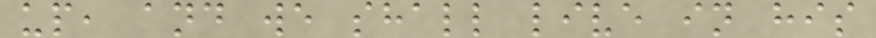up, and we shall live in his
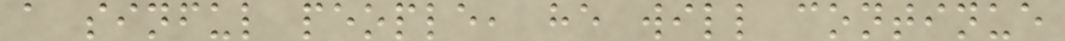a sinful people, he will continue
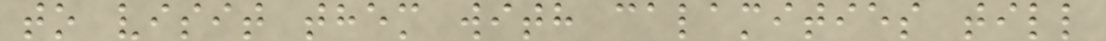to visit them with calamities till
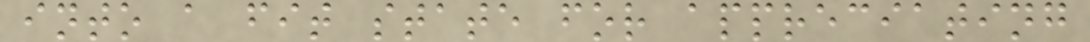into a fit state for appreciating
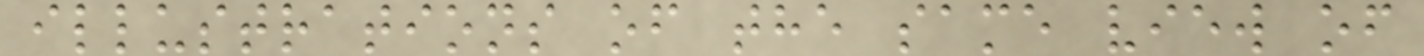illustrations of the same view of
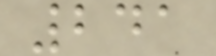241
